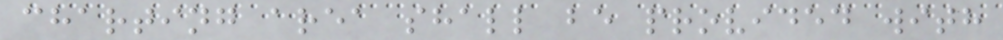charting area shall be provided with
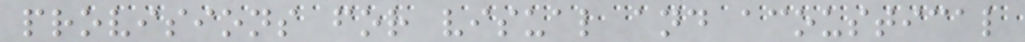provisions for visual and acoustical
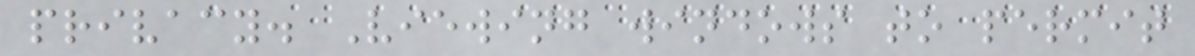privacy. Viewing windows to permit
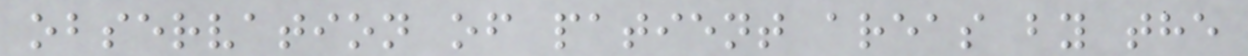observation of patient areas by the
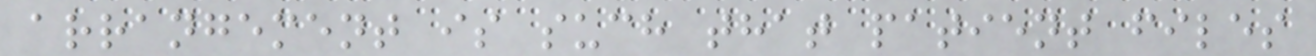arrangement is such that patient files
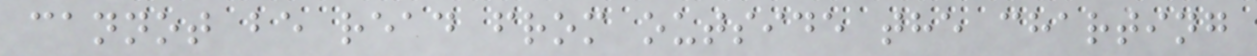cannot be read from outside the charting
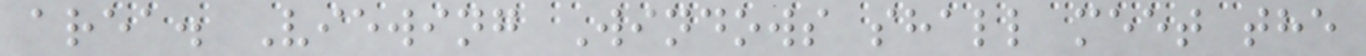area. Viewing Windows shall meet the
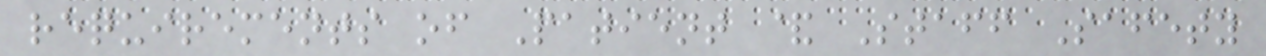requirements of Patient & Staff Safety
